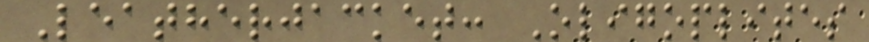Leatherjacket: Oligoplites
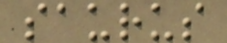saurus
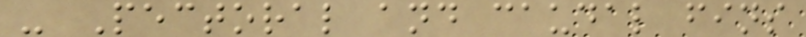- Pectoral and caudal fins
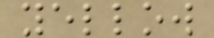yellow
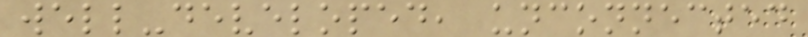well-developed, unconnected
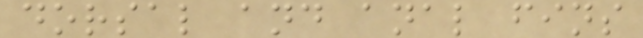dorsal and anal fins
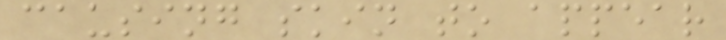causing skin to appear
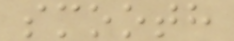smooth
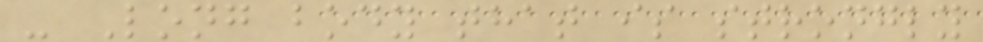- Long body that is strongly
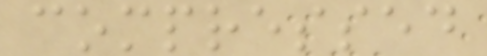compressed
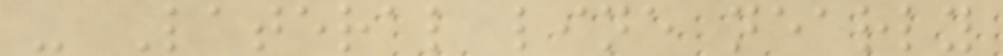- Lateral line nearly
